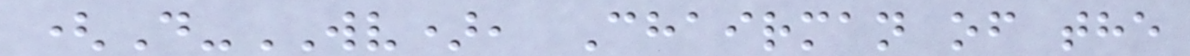(D-WV), Chairman of the
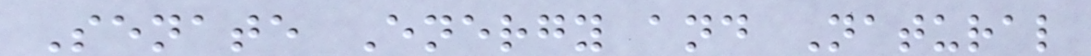Senate Energy and Natural
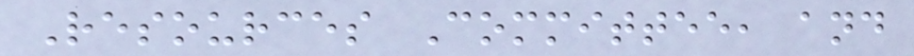Resources Committee, and
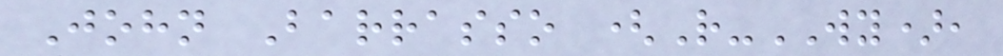John Barrasso (R-WY),
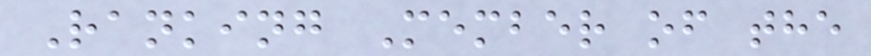Ranking Member of the
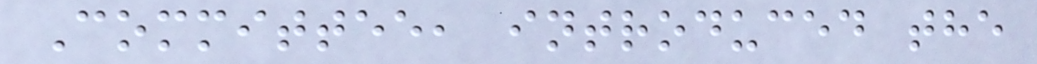Committee, introduced the
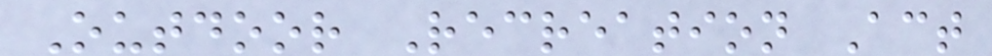Outdoor Recreation Act
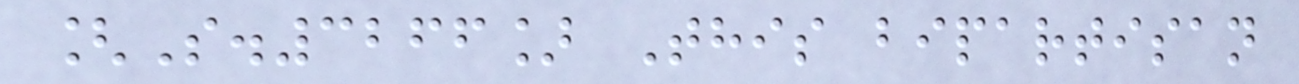[S.3266] This bipartisan
